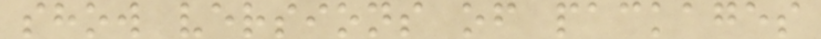show versions of packages
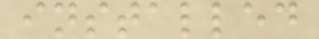installed
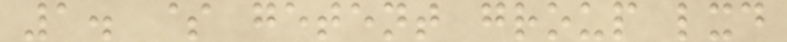1. $ getent group lxd
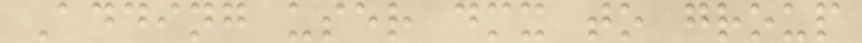Adding user dmx to group
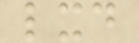lxd
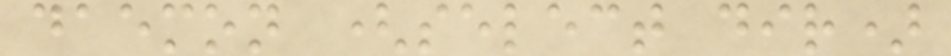daemon (select dir)
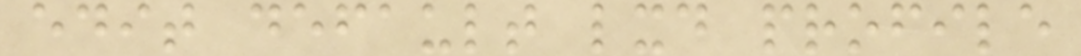edit default lxd profile
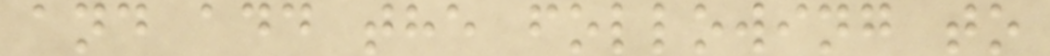and add the following to
